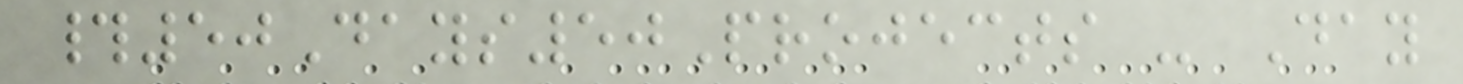#50Days50Projects - Day
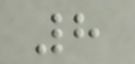8
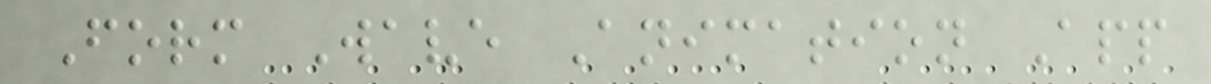Form Wave Animation App
